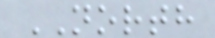NORTH
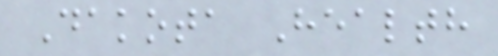Dakota Health
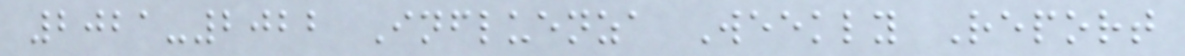2021-2022 Influenza Weekly Report
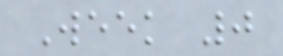Week 0
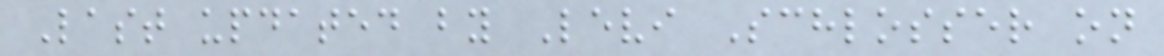Last updated by Levi Schlosser on
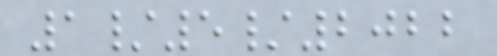1/5/2022
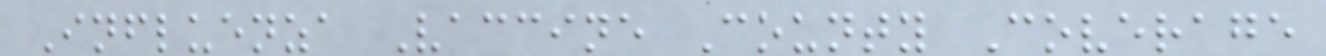Influenza Vaccine County Coverage
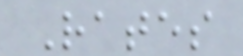Rates
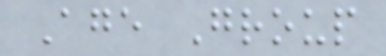Age Group
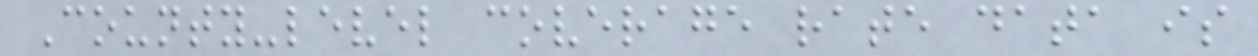County-level coverage rate data is
